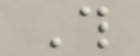This
